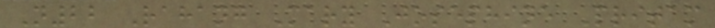N22 Rahang Mary Josephine Pritam
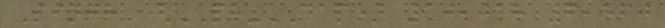Singh (PH-DAP) 10,018 6,560
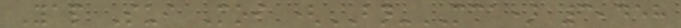Yap Sui Moi (BN-MCA) 3,458
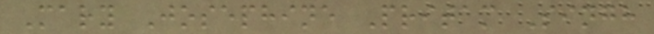Mary Josephine Pritam Singh
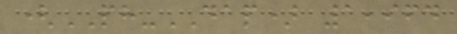(PH-DAP) 1,964
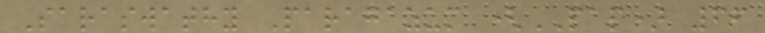Saraswathy Paragazum (PAP) 66
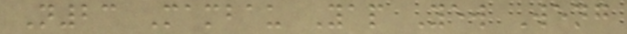N23 Mambau Yap Yew Weng
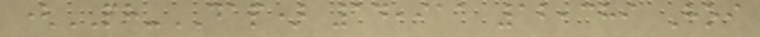(PH-DAP) 14,911 12,389 Hoi
